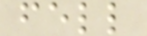fell
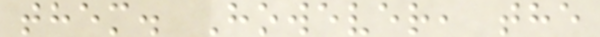them. However, the
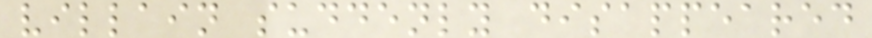villain suddenly disappeared
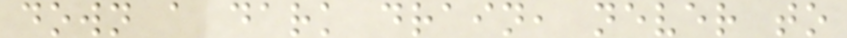down a dark drain, never to
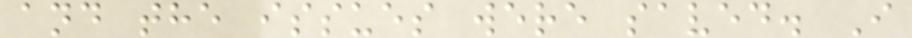and the issues were saved. I
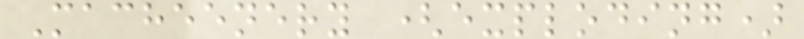Macheenery (exploding)
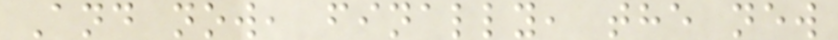And now, finally, the new
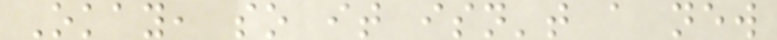Okay, so it isn't a new
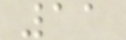11
